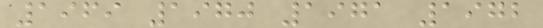1969 1970 1971 1972
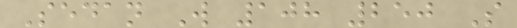Sedan W 108 250 S
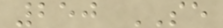250 SE
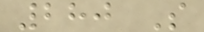280 S
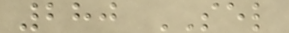280 SEL
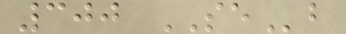300 SEb
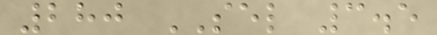280 SEL 3.5
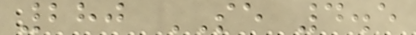280 SE 4.5
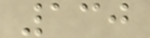130
